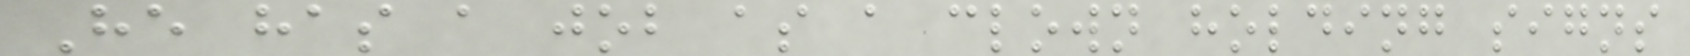He has a job as a clown holding signs
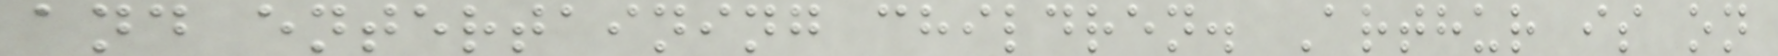and entertaining children. Arthur is on
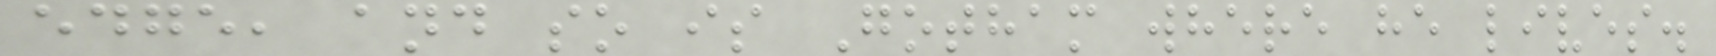edge, and so is Gotham where he lives.
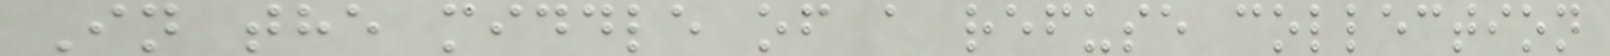In the middle of a refuse collection
